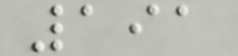191
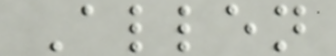Allen
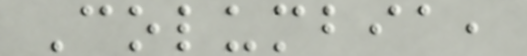Columbia,
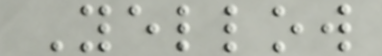Yellow
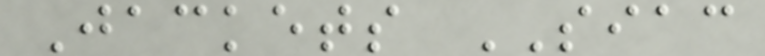Jackets SIAC
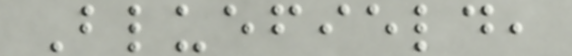Bluefield,
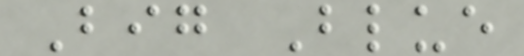Big Blue
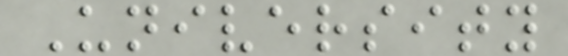University
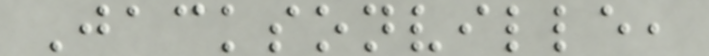Jacksonville,
